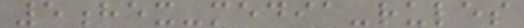5hex-media-rules
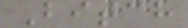Bitch
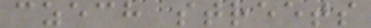czech streets
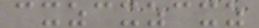cxzcxzcxz
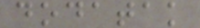dodatak
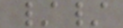//
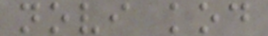novi kod
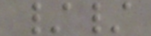//
